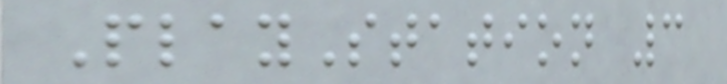PlayStation 3
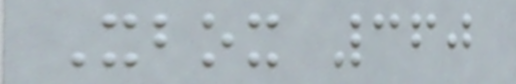Xbox 360
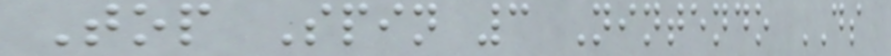Top Spin 3 Nintendo DS
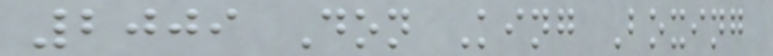2009 Don King Boxing
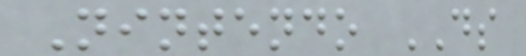Nintendo DS
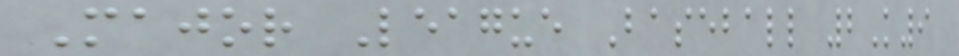Major League Baseball 2K9
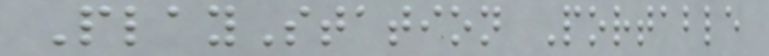PlayStation Portable
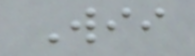Wii
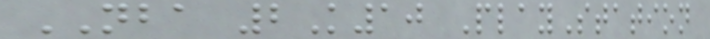NBA 2K10 PlayStation
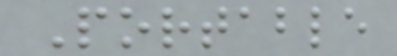Portable
